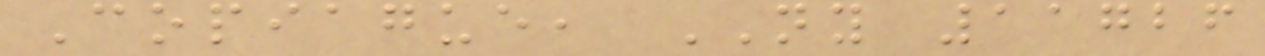Copiague, NY 11726
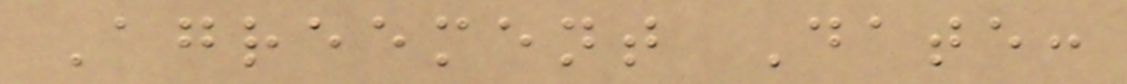Agreement Date:
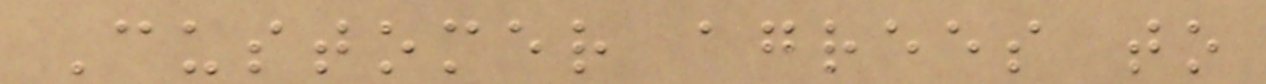Customer agrees to
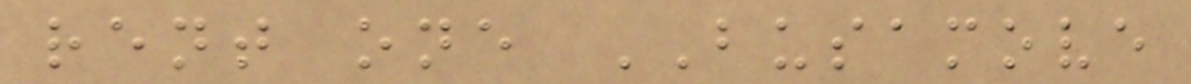rent one BUSAMOVE
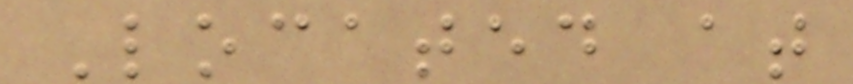Located at
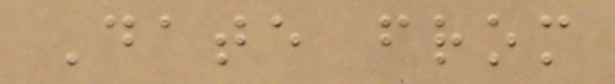Date from
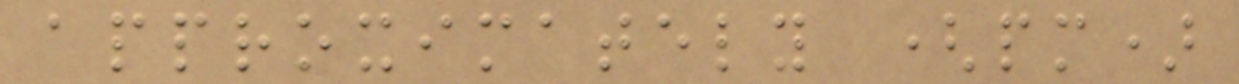approximately (pm)
